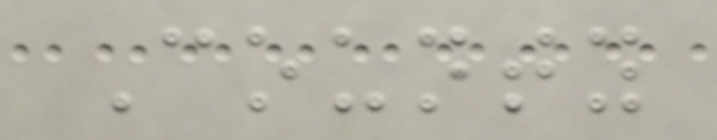County
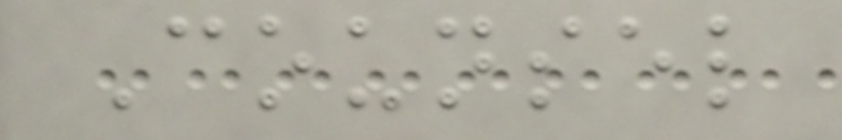Counsel
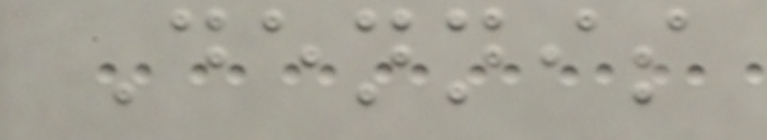Dennis
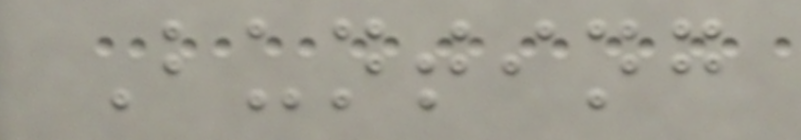Bunting
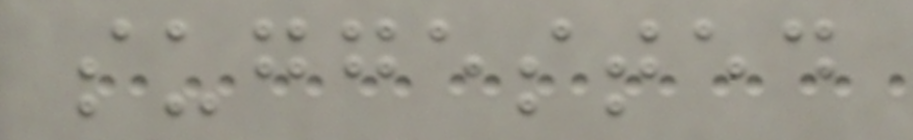suggested
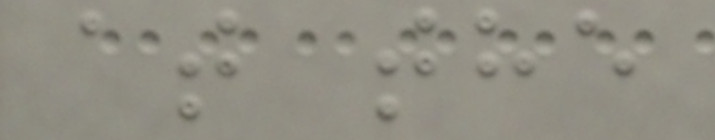at the
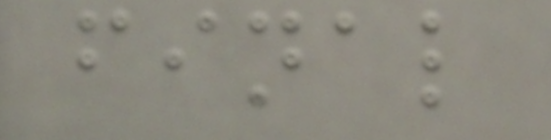final
